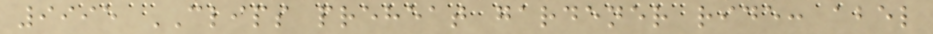9995 CLIPS preheat gardener ride: abel
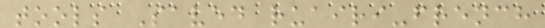tools Saved ruairi-french
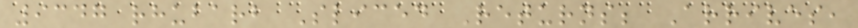9347 rhubarb Sliced Returns; Arrives,
